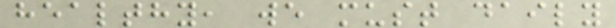healthy, we must daily
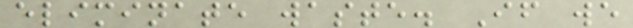eliminate waste. If we
